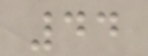44
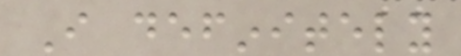I definitely
